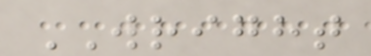WRIGHT
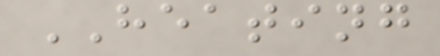HEATING
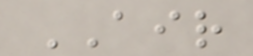AIR
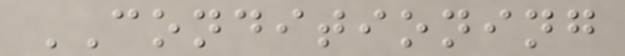CONDITIONING
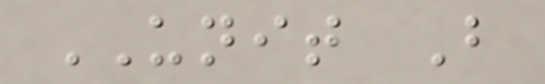UNIT B
